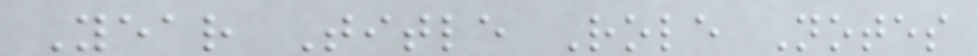Year Title Role Notes
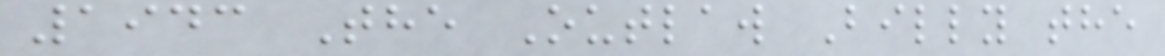1943 The Outlaw Billy the
